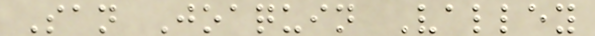San Joaquin Valley
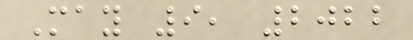May 9, 2022
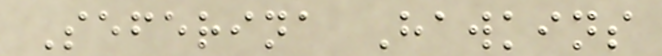Seferina Hawkins
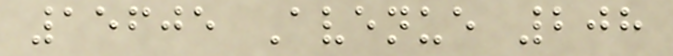15605 Avenue 208
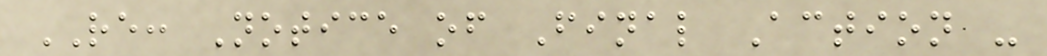RE: Notice of Final Action -
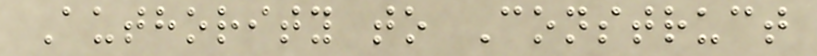Authority to Construct
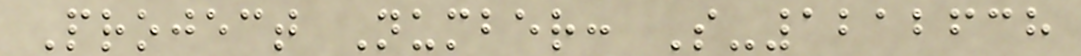Project Number: S-1212638
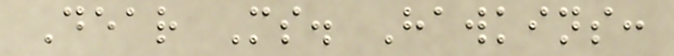Dear Ms. Hawkins:
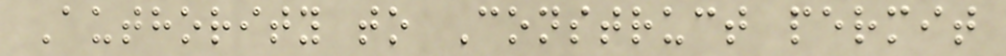Authority to Construct permit
